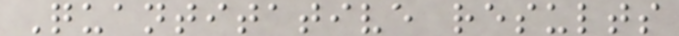Quantitative results
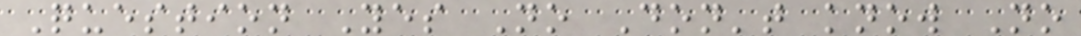Question Yes No Don't know No
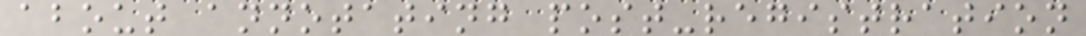about annotating post-registration
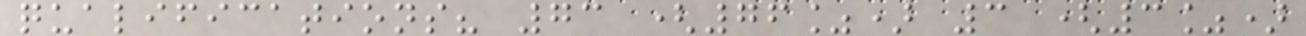qualifications? 73 (76%) 3 (3%)
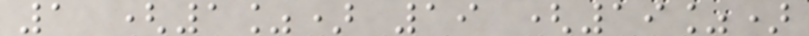1 (1%) 19 (19%)
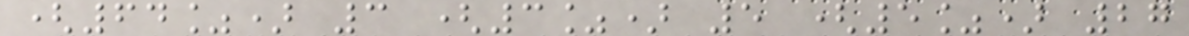(64%) 3 (3%) 5 (5%) 27
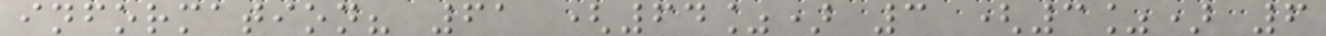information? 61 (64%) 3 (3%) 6
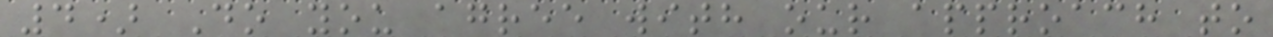4) Do you agree with our approach to
